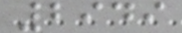2949
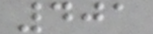401
